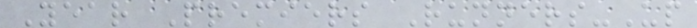Year Premiers Runners-Up
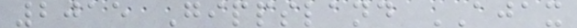2015 Gippsland AJAX
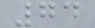74
